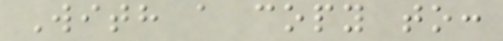With a copy to:
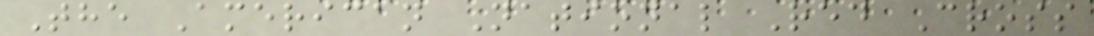The American National Red Cross
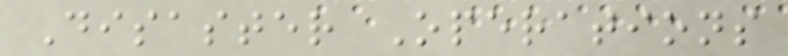Disaster Operations
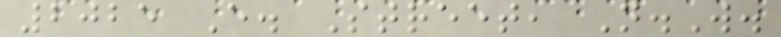2025 E. Street, N.W.
